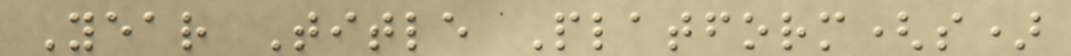Year Title Platform(s)
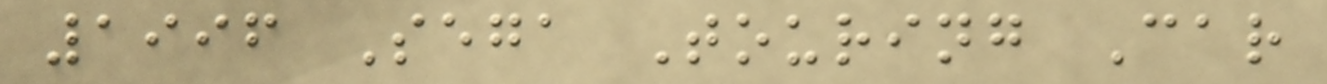1996 Sega Touring Car
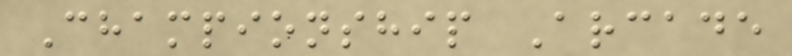Championship Arcade
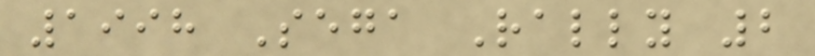1998 Sega Rally 2
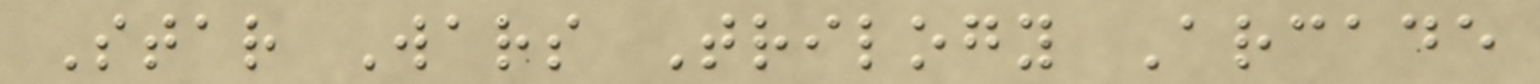Star Wars Trilogy Arcade
